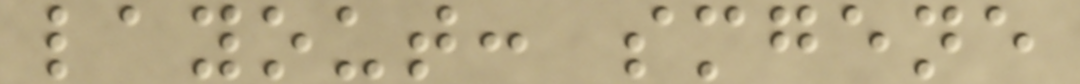layout: smgene
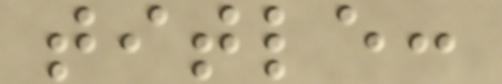title:
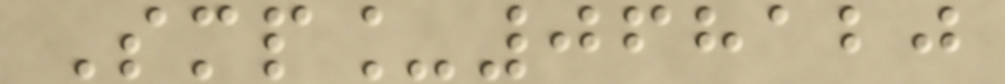Smp_068120
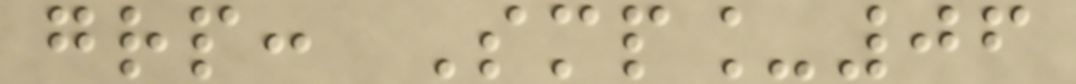grp: Smp_06
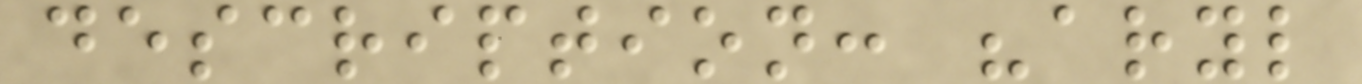description: "aryl
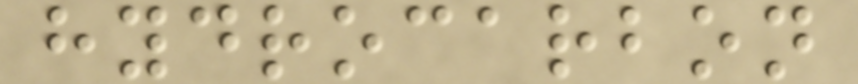hydrocarbon
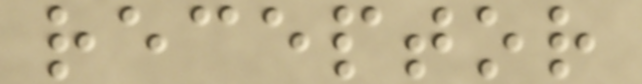receptor
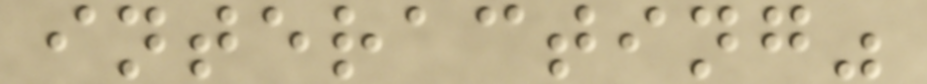interacting"
